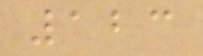123
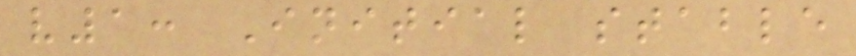v1: Initial stable
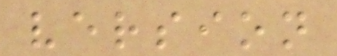version
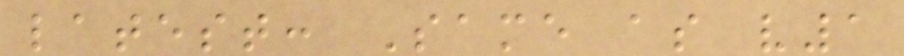latest: Same as v1
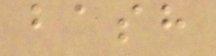bash
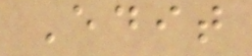Edit
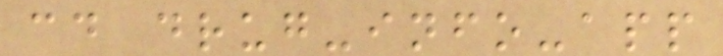cd drug-info-app
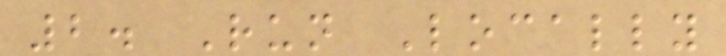2. Run Locally
